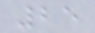25
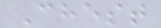Chest
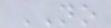NO
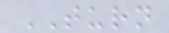TURN
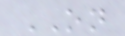ON
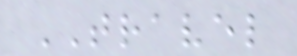TRAVEL
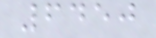6450
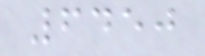6450
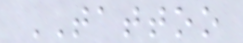TATTOO
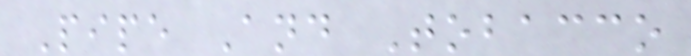Pipe And Tobacco
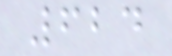624
